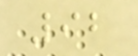92
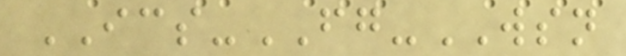ICS-FG-WSN
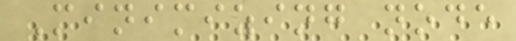Minimizing node
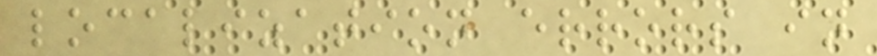localization errors in
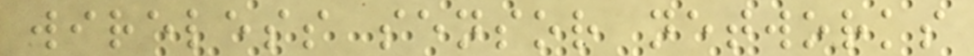wireless sensor networks
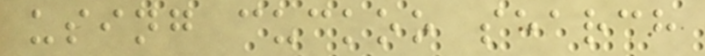using cuckoo search
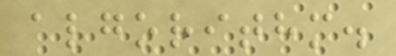algorithm.
